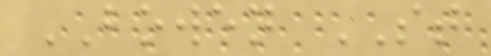BOWEN ST
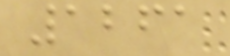1261
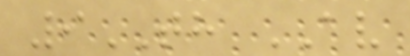9TH AV
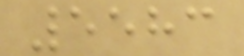5583
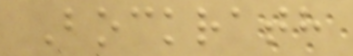Bockrath
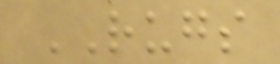RUGS
